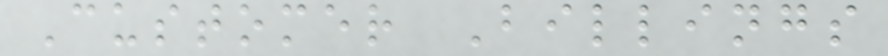Customer Billings
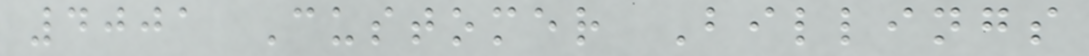4001 Customer Billings
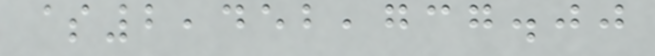$2,452,737.00
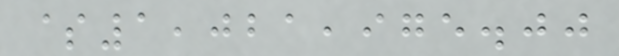$1,021,975.00
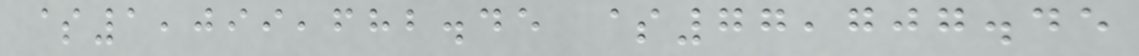$1,099,682.45 $77,707.45
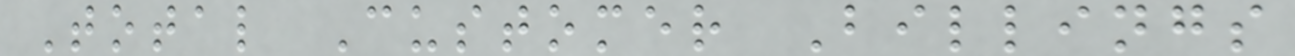Total Customer Billings
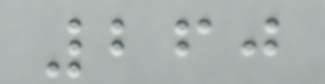260
